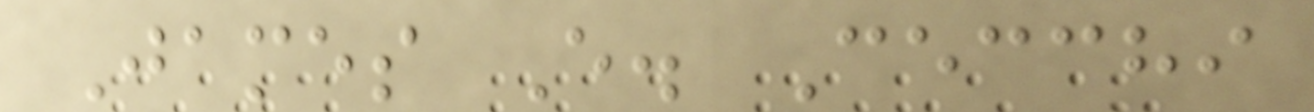James E. Cecchi
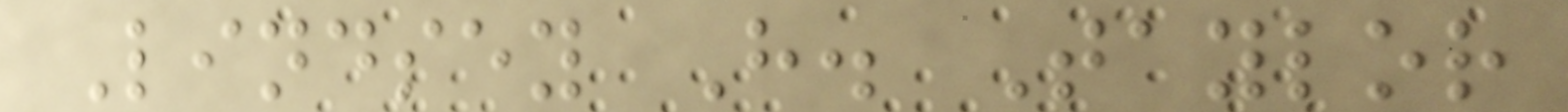Lindsey H. Taylor
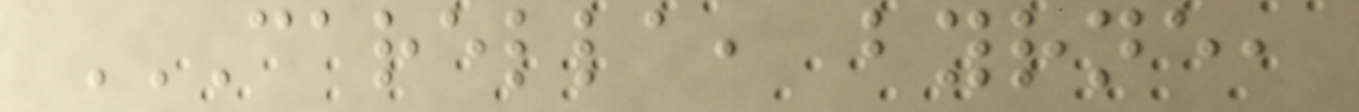CARELLA, BYRNE,
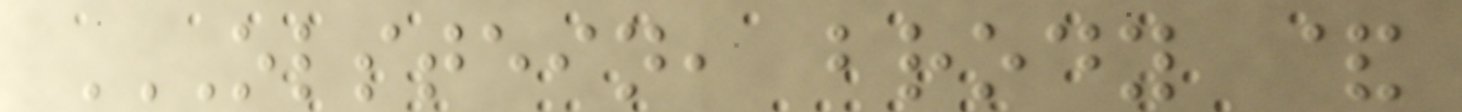OLSTEIN, BRODY &
